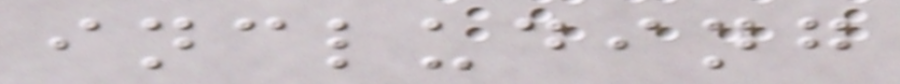including
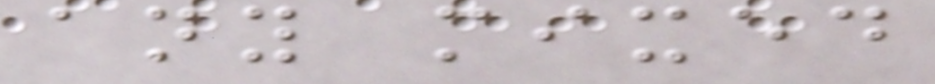any mixed
